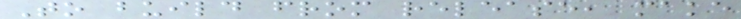To build from release, make
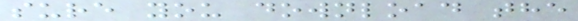sure you download the
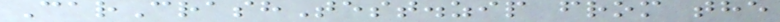CarCrashTest.zip from the
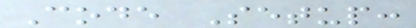Code Setup:
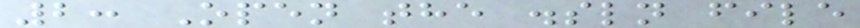2: Open the .sln file
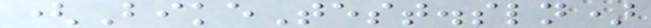(BikeTest.sln)
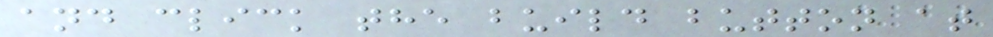and click the build button at
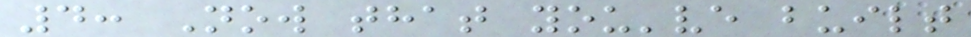4: Now that you've built
